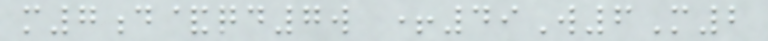m7d&qd7w +49W6M2
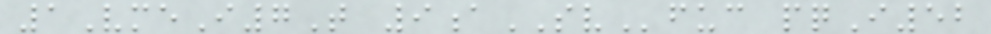1VmeI7T 9aSVfuc pqI52
